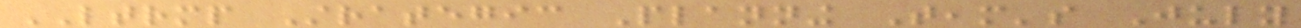LTRMP Strategic Planning Team's July
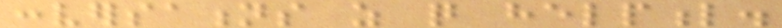conversations as quite helpful.
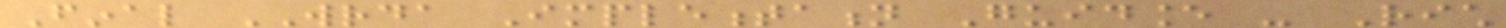Final WRDA Implementation Guidance - Rich
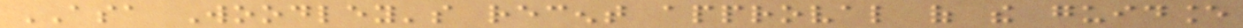ASA Woodley's recent approval of the guidance
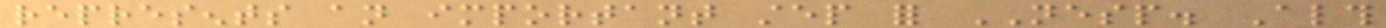represents an important step for NESP. Although
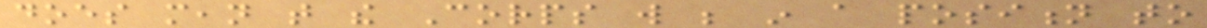does mean that the Corps will be in a position to
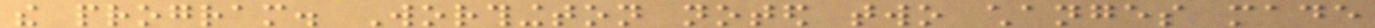the program. Worthington noted two changes made
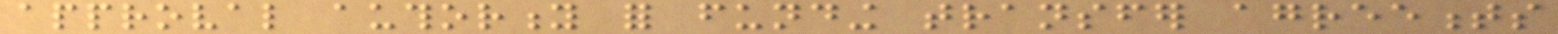approval authority for funding transfer agreements
